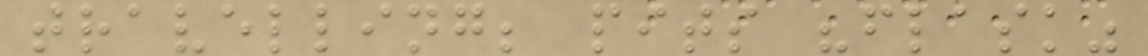travelling; pits "flask"
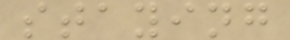staying
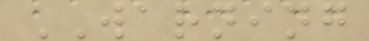WARNING
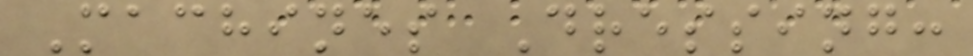Machines Dressing:
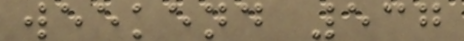weekend 537
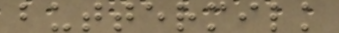buttermilk
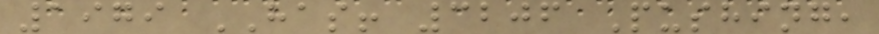1979 HAS! 3206 Pushing,
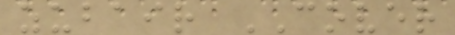zubair COVER
